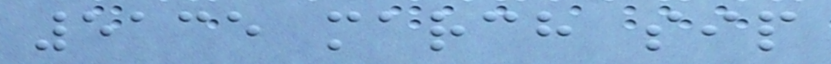5135 march sip
